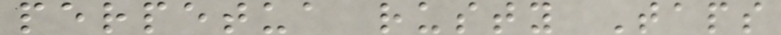perpetua rusty Taps
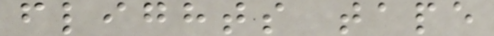flights tape
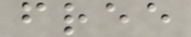free
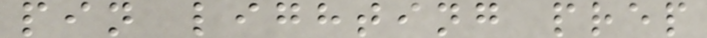pin lighting prep
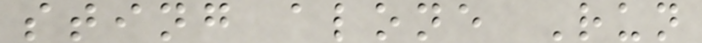sting alone Run
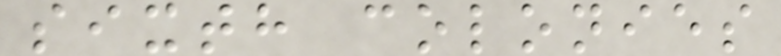sixth colonies
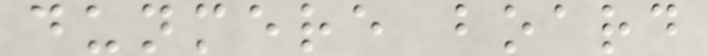dunmere board
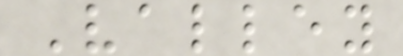Valley
